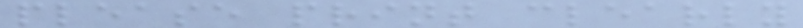please print clearly
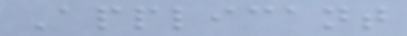Applicant
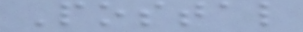Postal
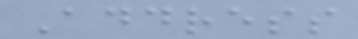Address
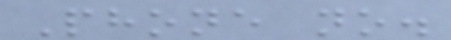Phone no.
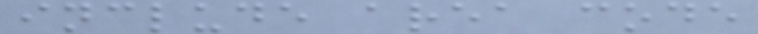include area code
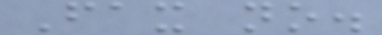Fax no.
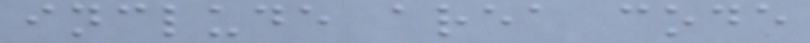include area code
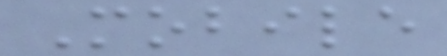Mobile
